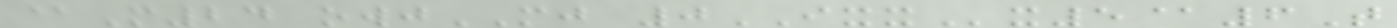@M24 owjMJ 0IXXx5@6T
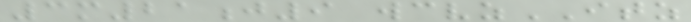3m21j9 wcvzITZ
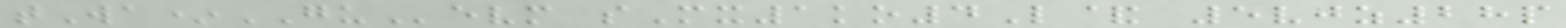tWa*GUevm sMx1ko4L& 5vjz28p
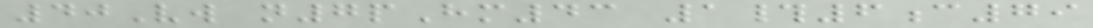40Vw n7pHm43 1#6c79
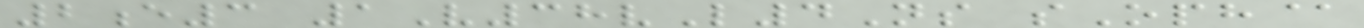2e3 1V38vL4Ns sOph@
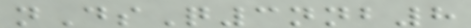nDsQ3nnb8
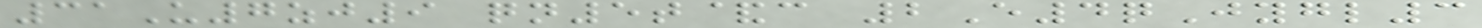31U7zj9 qn5t&c 2E4qJygl3
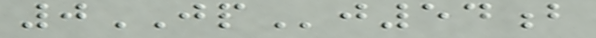0JPj54b
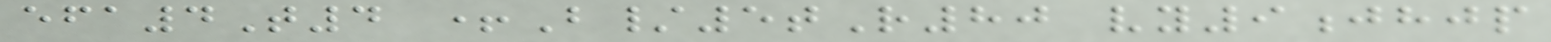efa4T4 +B/5tR80 vy9jhjp
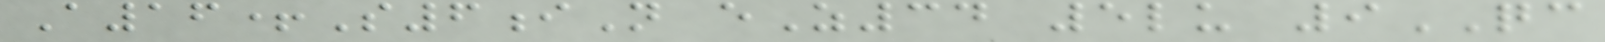A16+S6iN eZ34 5lu 9QC
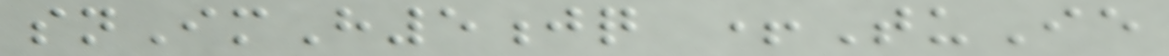snImH5jq +TuIe
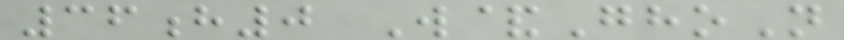36h0 W&GhoN
